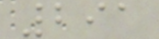291
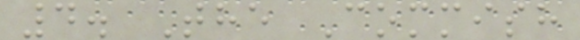4. The Commish
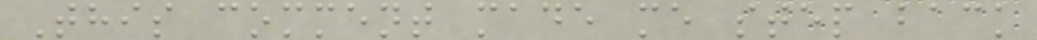This comment made me step back
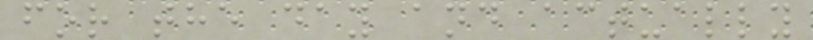for the day and actually
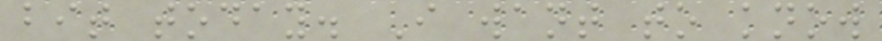bit today. I want to know
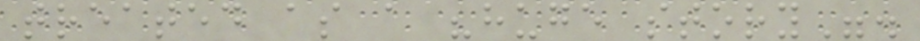treated as a "huge story".
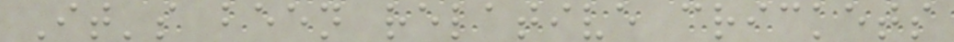It's been relative crickets
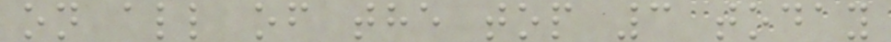on all of the top 3 today
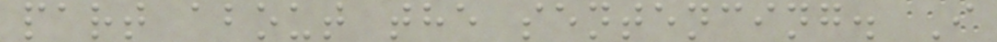part about the sentencing. I
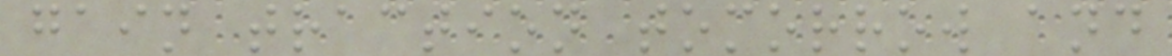gain traction tomorrow and
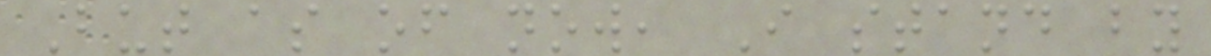But as of now, I stand by
